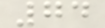74
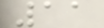11
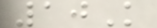10K
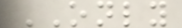ONLY
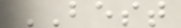BEST
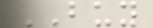BUY
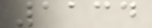1134
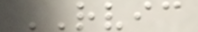RVIC
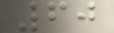60
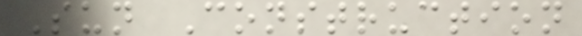Sun Construction
